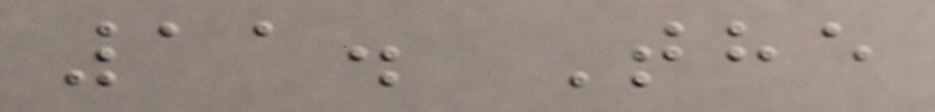11. The
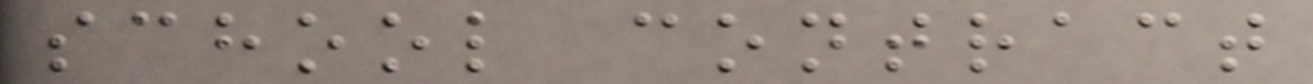school contract
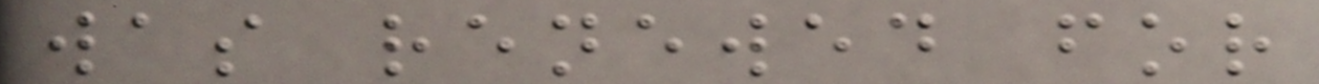was renewed for
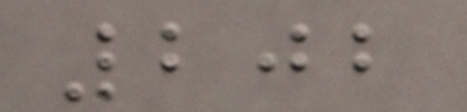202
